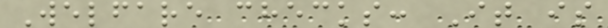Welfare checks: It is
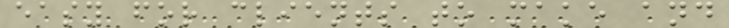easy for clients to make and
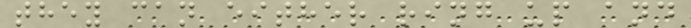they can either ring up and
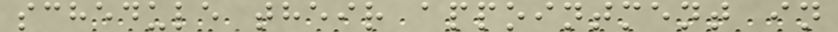schedule their appointment in
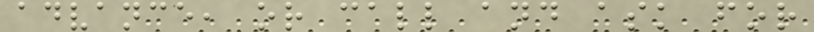advance, or call and ask for
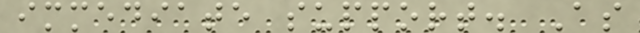immediate support. As
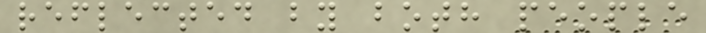reflected by both people
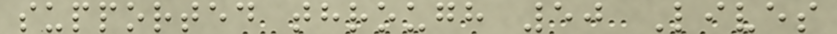supported through 50 Lives
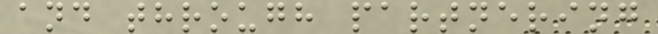and through partnering
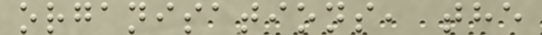organisations, the
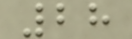28
